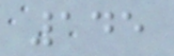145
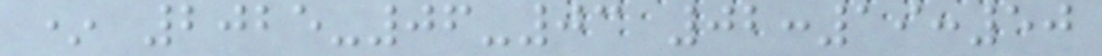* 2025-06-03 02:19:50
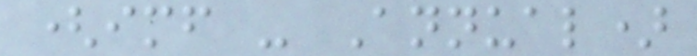(imf - Annual)
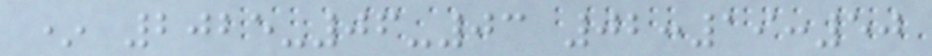* 2025-06-03 02:19:50
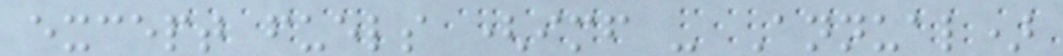except fuels (imf - Annual)
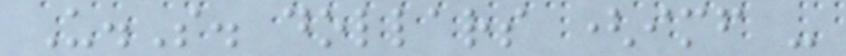U.S. dollars (imf -
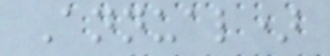Annual)
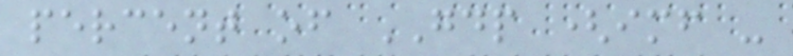percent of GDP (imf -
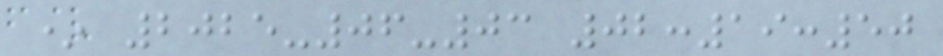* 2025-06-03 02:19:50
